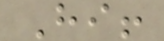Hi!
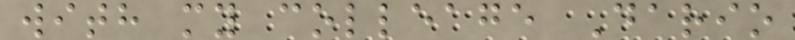with my colleage Dario
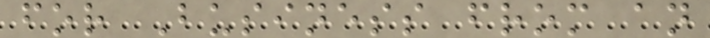for Business from an
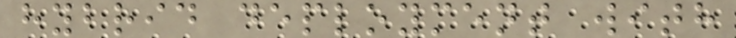hybrid deployment with
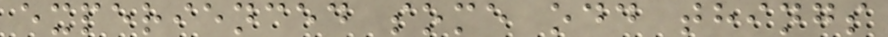experienced some odd things
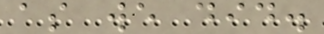as we did.
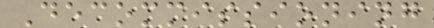Decommissioning
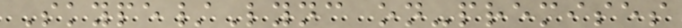Skype/Lync on-premises
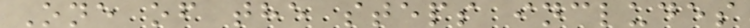One of the steps includes
